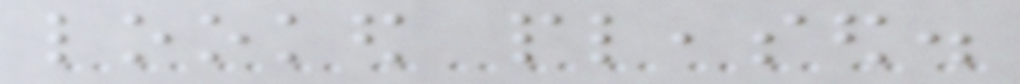looked pleased.
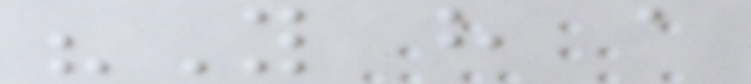"You have a
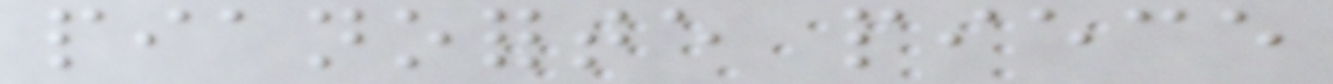pianoforte piece
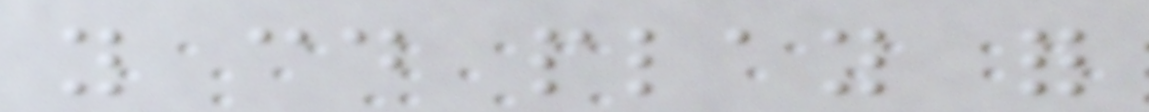you could play for
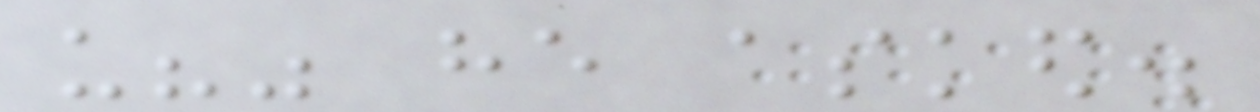us?" he asked.
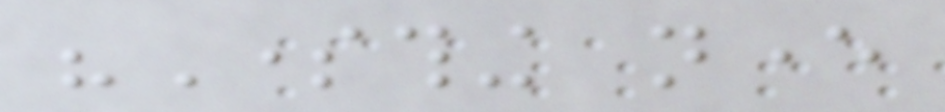"Something never
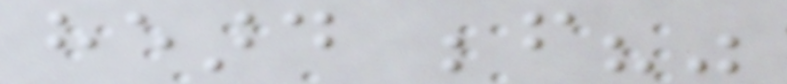heard before?"
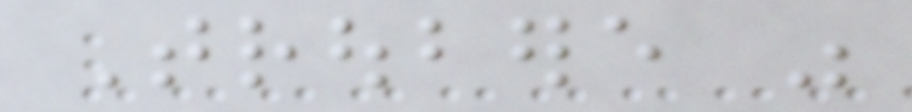Troubere was
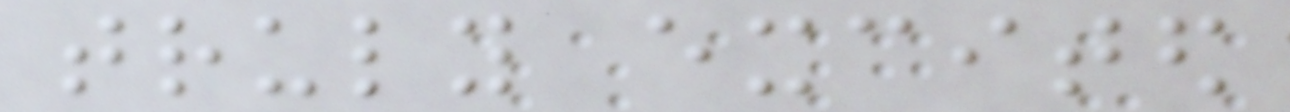truly excited
